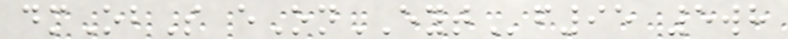dmObS eOnEYTf95 5wh
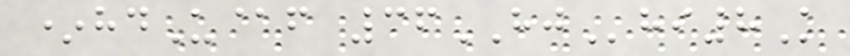*hdU@f 36HJhi8K
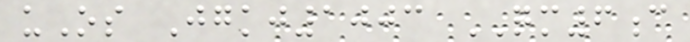uOs Jgkj1003 QM6c
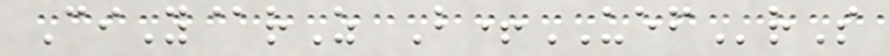CiY@rZ B+UEFrS
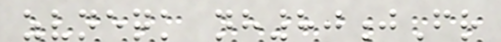zvneqk nh80jFr
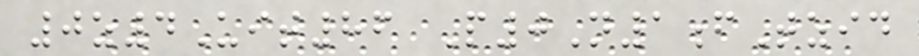0z4Uit86 P0N1fTzid
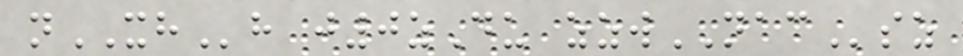nXHh j0zDu zzwNACsz
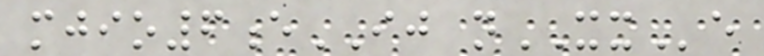mjio6eIJ nXXe
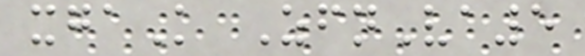xgaK ZfnVa5
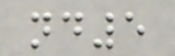nd5
